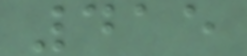415
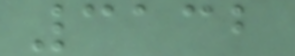3132
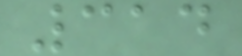314
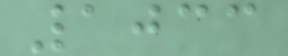1033
